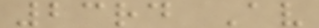23rd Av
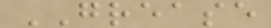GREASE
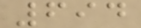694
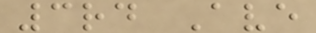3rd Ave
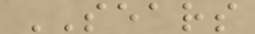SEARS
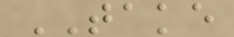TAKE
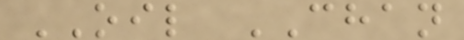OIL CHAN
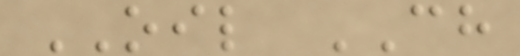OIL CH
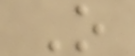O
